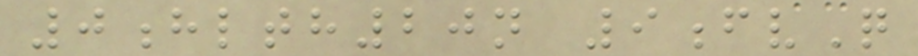0hlth20n 9fvQ
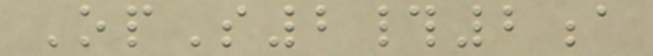OpS2#2a
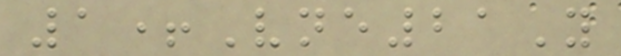1+Vne21Y
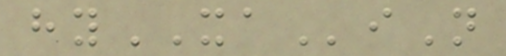hyXAiN
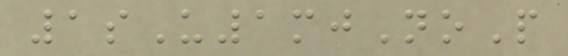1sU1mjNoP
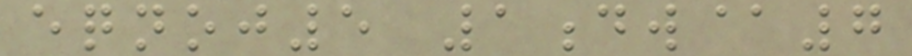eqnoj5 1dw@7
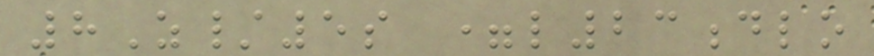8Z/5s =l23dlo
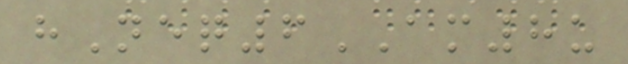hNeq6AM8u
